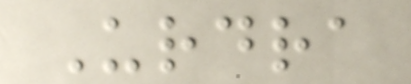Urdra
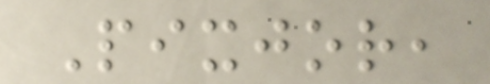Pixjor,
